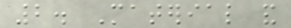2. Material and
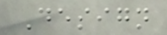Design
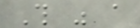This was a
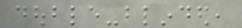double-blinded,
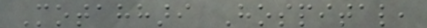Motahhari Hospital,
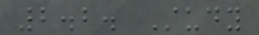2.2. Study
